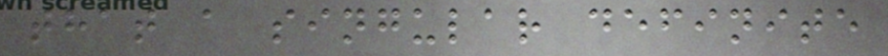that a singular definite
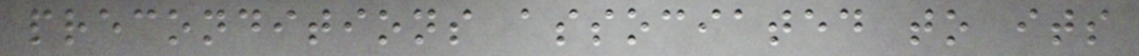preconditions associated to its
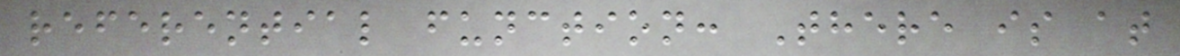referential function: There is at
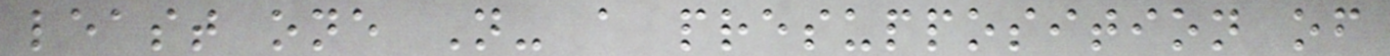least one N- a presupposition of
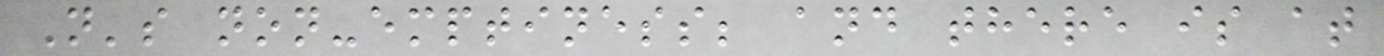N's non-emptiness; and there is at
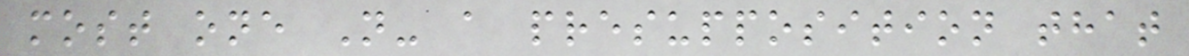most one N- a presupposition that
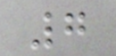7
